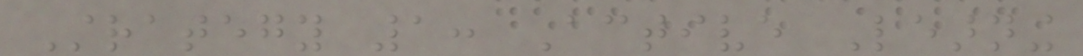Strategy 1: Active Learning
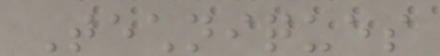Techniques
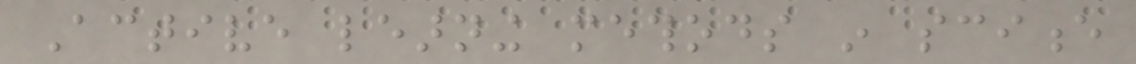Active learning methods in science
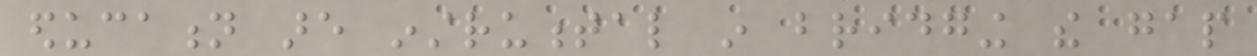education are instrumental in bridging the gap
